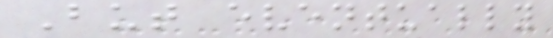But eventually
